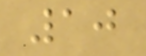10
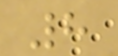8
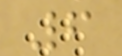6
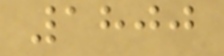1800
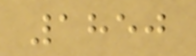1850
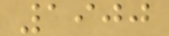1900
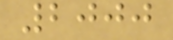2000
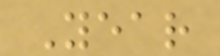Year
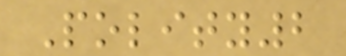Polity2
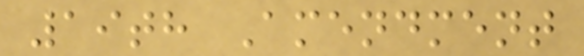19th Amendment
